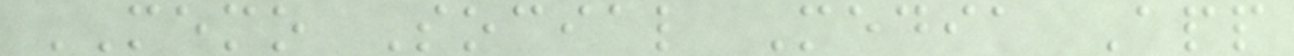MEMO Social Media App
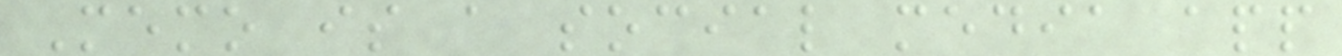Memo is a social media app
